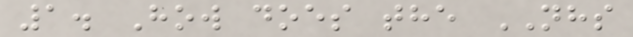1. How does the NHS
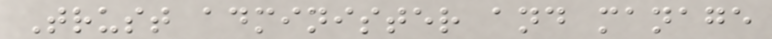Trust administer and manage
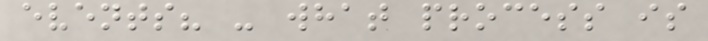events? - what process is
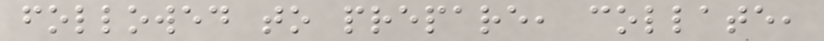followed to prepare, collate,
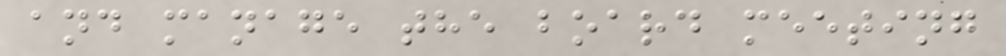and manage the board meeting
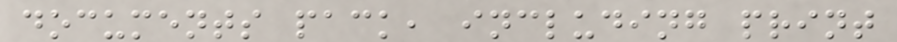documents pack, including print
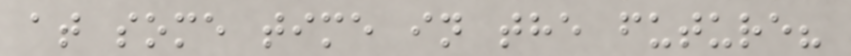at some time in the future?
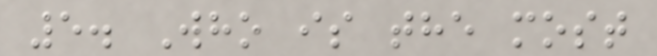5. Who is the most
